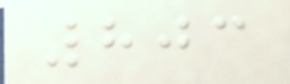803
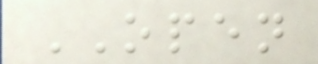OPEN
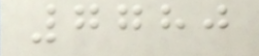7780
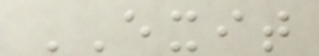EXIT
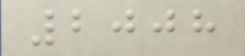2008
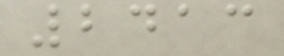2413
